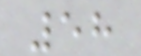58
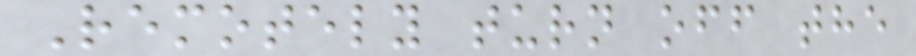Remotely turn off the
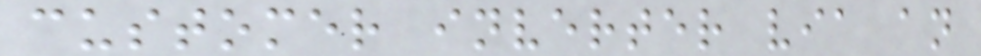customer inverter via an
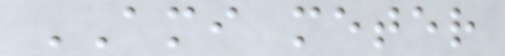AMI meter
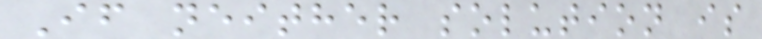If neither solution is
